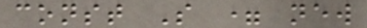const S = new
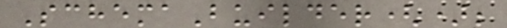SchemaBuilder();
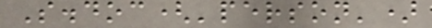S.doc('person')
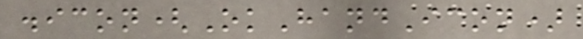.icon(OkHandIcon)
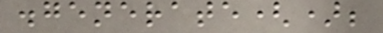.generate();
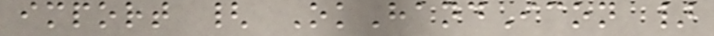import { OkHandIcon }
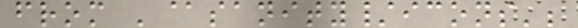from '@sanity/icons';
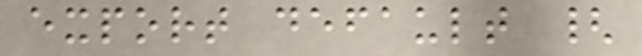export default {
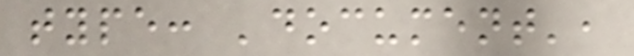type: 'document',
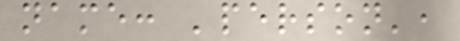name: 'person',
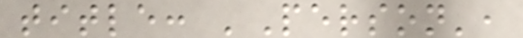title: 'Person',
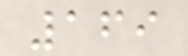169
